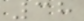38
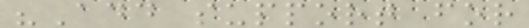"Add support for
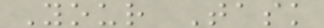Your Task
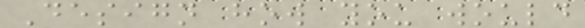Design how you would
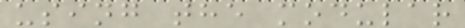using the modular
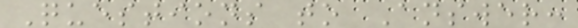Questions to Answer:
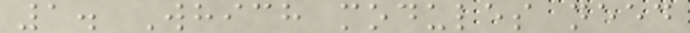1. Which modules need
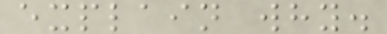explain why.
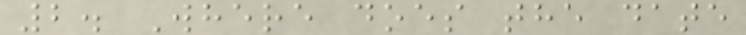2. Where does the date
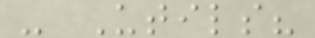- Utils?
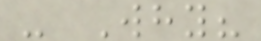- Why?
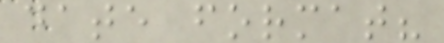date format?
